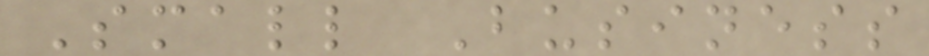Small Business
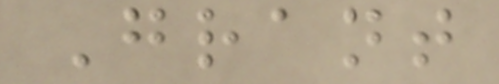Grant
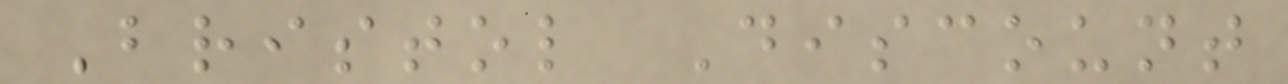Bristol Discount
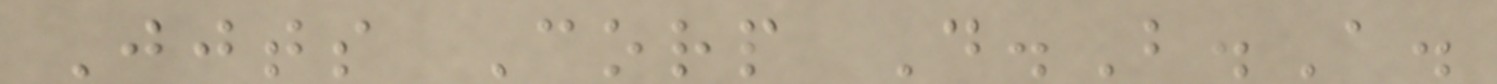Jjts Corp D.B.A.
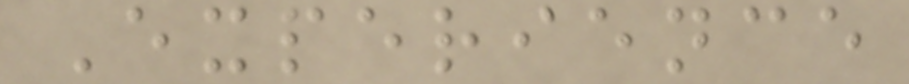Experience
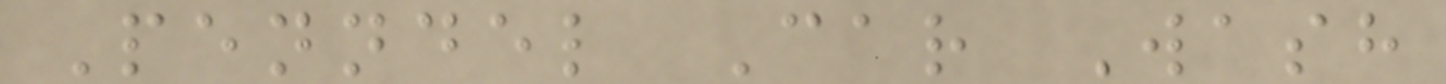Penndel Car Wash
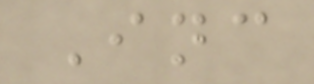Inc
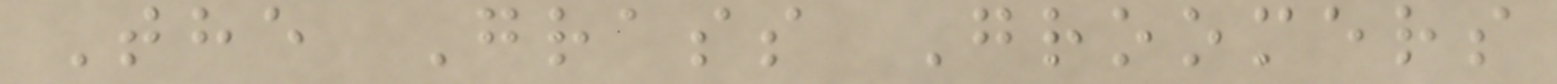The Grass Groomers
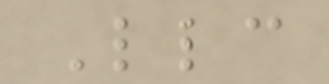Llc
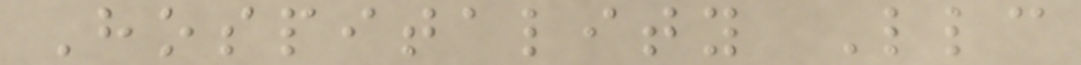Hospitality Llc
